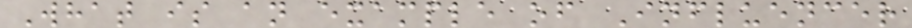What is an example of Influencer
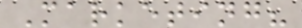Marketing?
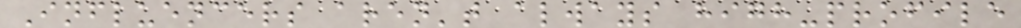Influencers aren't always high-profile
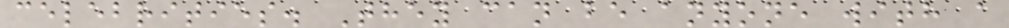celebrities. They can be anyone with a
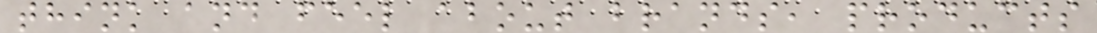think and feel about brands, products
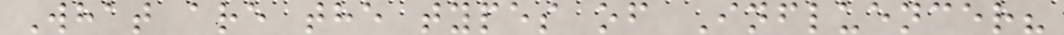What are the types of Influencer?
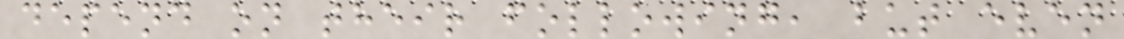depend on their following, but even
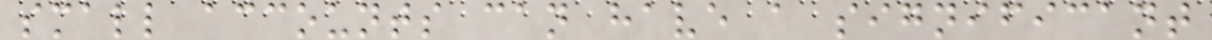small accounts can have a significant
